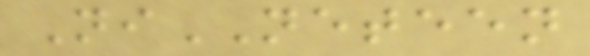NiNETEEN
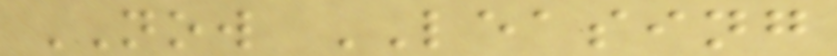NOW LEASING
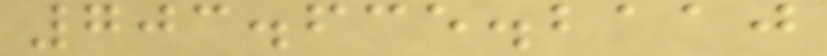703.635.2110
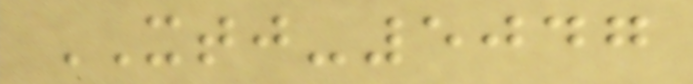XTJ-5047
